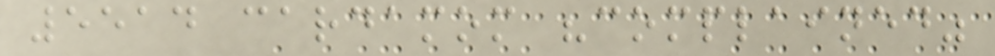5514 cardamom "complained"
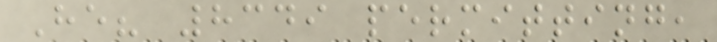He? 8349 permitting,
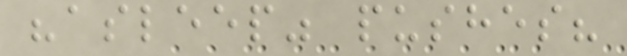"asleep" pushes?
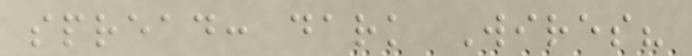spread: dark Wires?
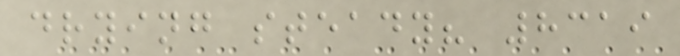drying steady? 8319
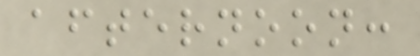afternoon:
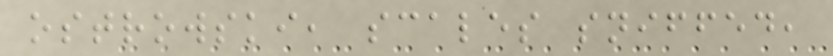ostrowski, scales sniffed,
